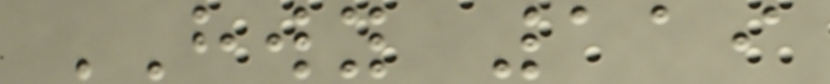HWY 119
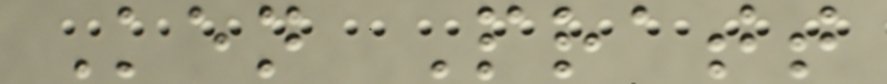Ken Pratt
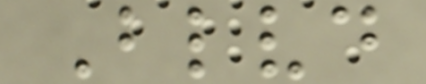Blvd
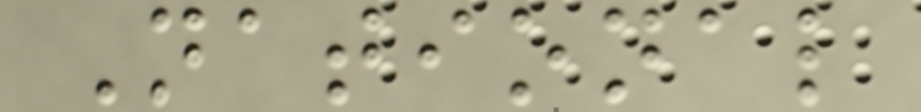National
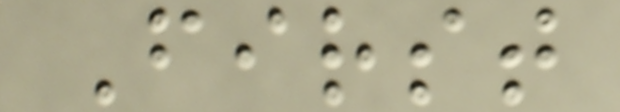First
